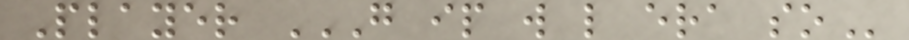Player G IP W L ERA SO
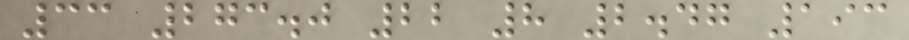33 273.0 22 8 2.47 193
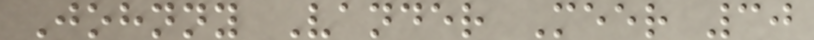Johnny Vander Meer 30
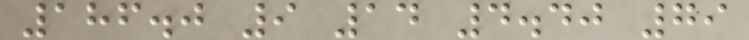186.0 9 14 4.40 79
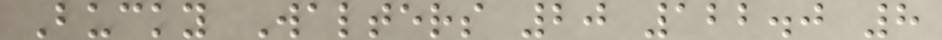Bucky Walters 20 122.0 8
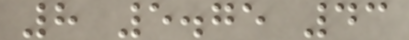8 5.75 43
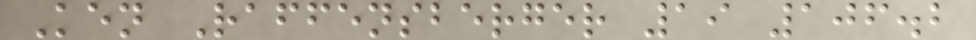Ken Raffensberger 19 106.2
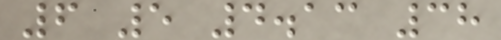6 5 4.13 38
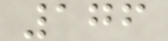176
